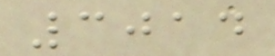3014
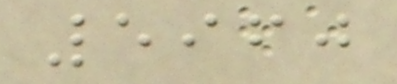5960
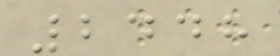2448
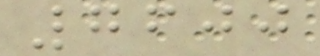7600
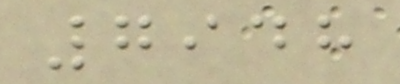7948
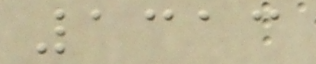1313
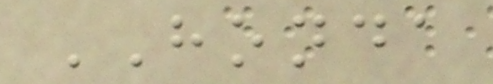HONDA
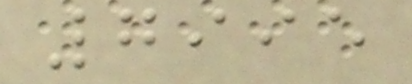7995
